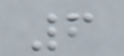6
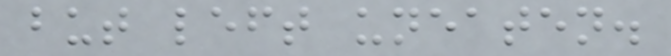but left uneaten.
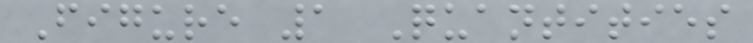Figure 1 Quantities
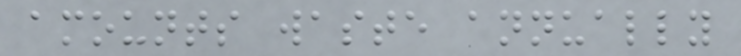amounts waste annually
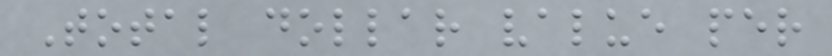Total dollar value per
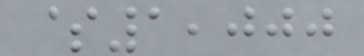$1,000
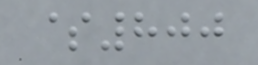$800
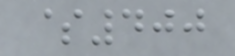$400
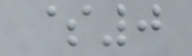$0
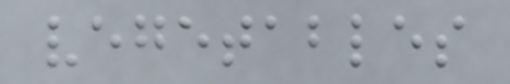vegetables
